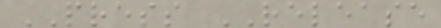PRESS RELEASE
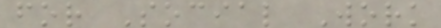for Social Work
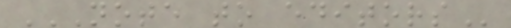NOTE TO EDITORS
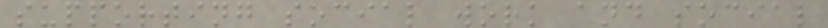supporting social work and social
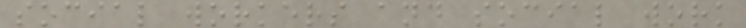social workers and social work
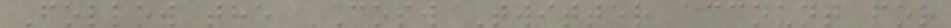Follow the COSW Twitter account for
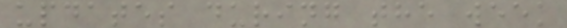updates during the week
